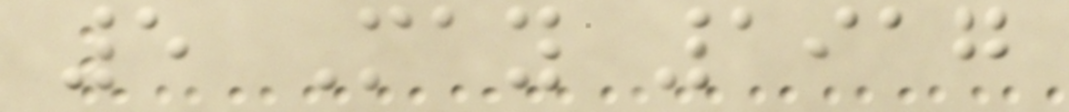5 May 1917
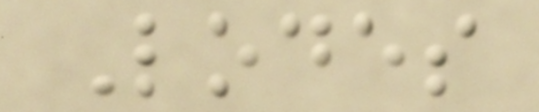Lodes
